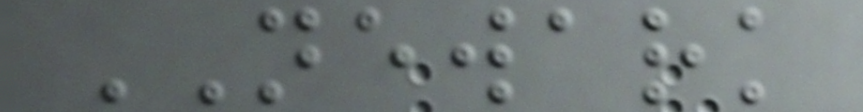NEWARK
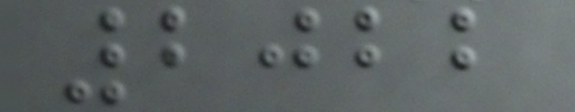2022
